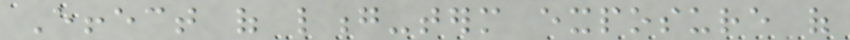Effect of long-term exposure of
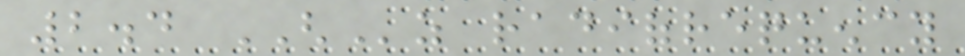2.4 GHz radiofrequency
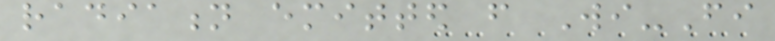radiation emitted from Wi-Fi
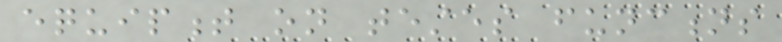equipment on testes functions
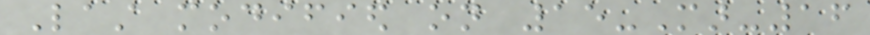Last modified on 15-Mar-16
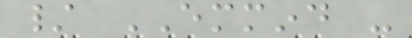/ EMMIND -
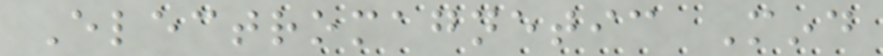Electromagnetic Mind
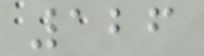126
